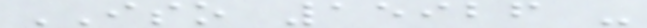ISO 15926 -
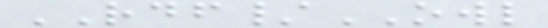RDF/OWL
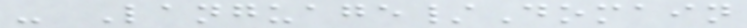- Language/Domain
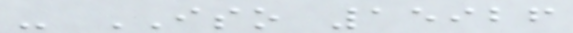- ISO 15926
